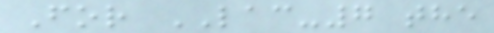For LAC-7 the
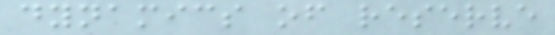dynamics of reserve
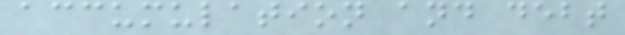accumulation and debt
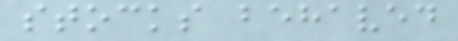stocks behaved
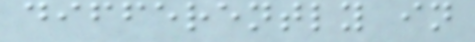differently in
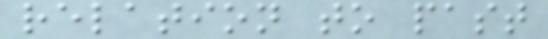relation to past
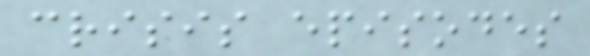crisis episodes
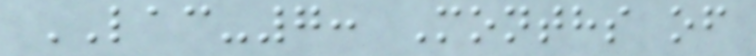LAC-7: Months of
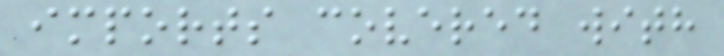imports covered with
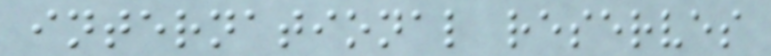international reserves
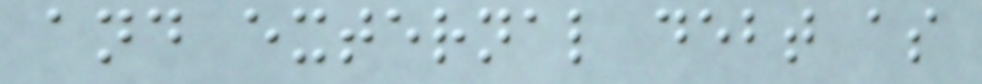and external debt as
